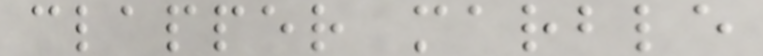clapper marble
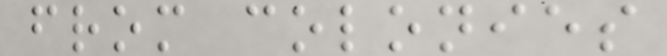from colonies
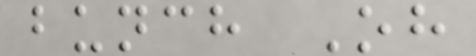bunch Oh
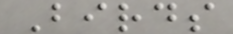Birds
